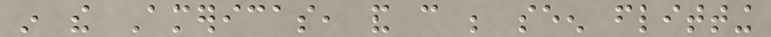in the Americas, and can be seen flitting
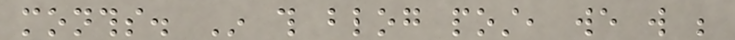months. In this blog post, we will be
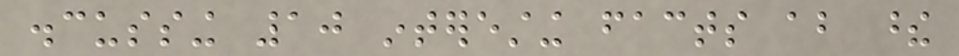discussing 10 interesting facts about these
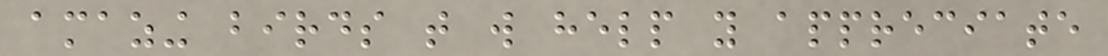amazing birds that will help you appreciate
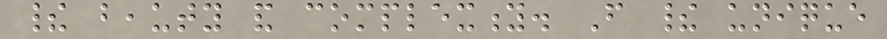their beauty and complexity. From their unique
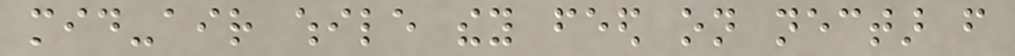mid-air while they feed on nectar from
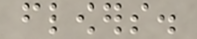flowers.
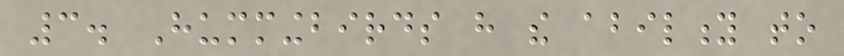3. Hummingbirds have the ability to
